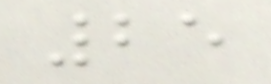25
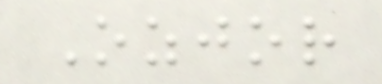Ozjor
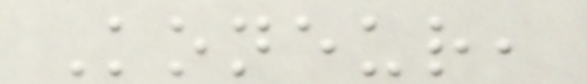Koneur,
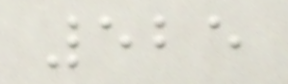525
